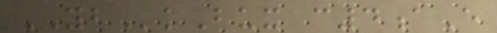YBkBux c4aE
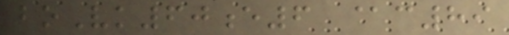boVk60e6 @c89
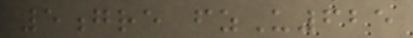5gre fzU625
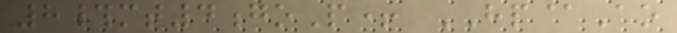8#mt4goP+ HP@Ao
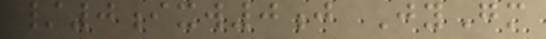/0ixw0j JyGm
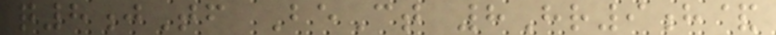q8jTf BeCt 8Hr9h&
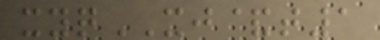xyqXJ&t1
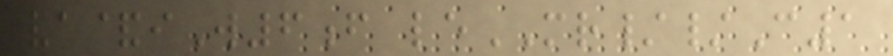va&iW6f leMR//C1
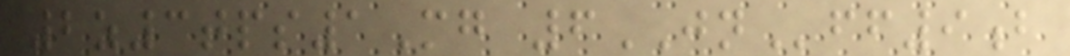2z3tps1Mg 6JNff9b
